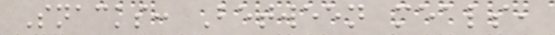Snacks: Between meals,
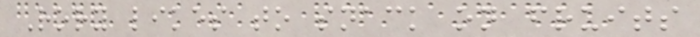Rory likes to snack on fruits
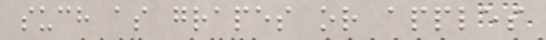such as grapes or apples
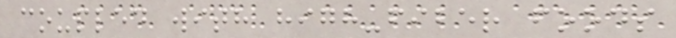coupled with high-fiber foods
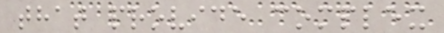that provide complex
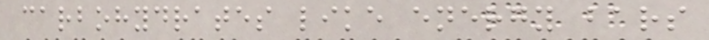carbohydrates like energy bars
